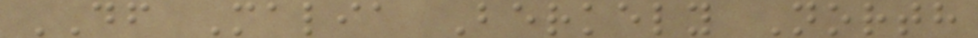DF Malia Berkely North
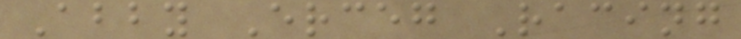Abby Erceg Racing
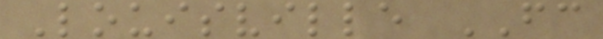Louisville FC
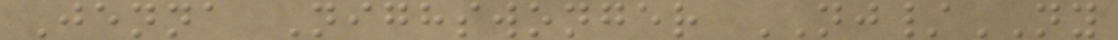Jenna Nighswonger NJ/NY
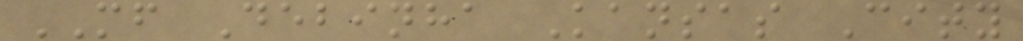MF Debinha Kansas City
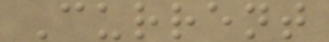Current
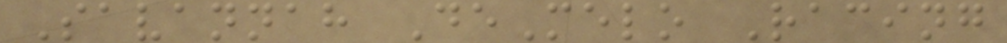Savannah DeMelo Racing
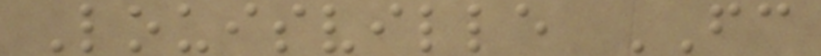Louisville FC
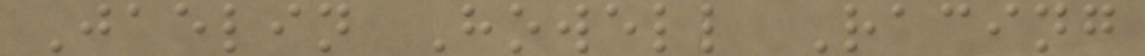Jaelin Howell Racing
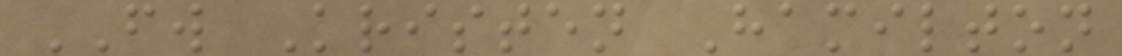FW Kristen Hamilton
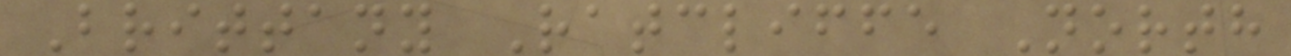Brittany Ratcliffe North
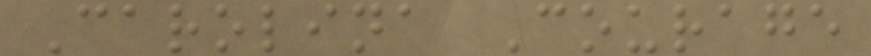Carolina Courage
